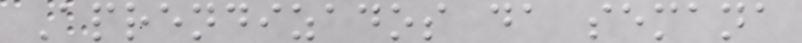Aprendizados da semana
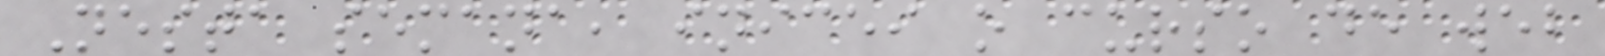Nesta semana, inicei o curso de web
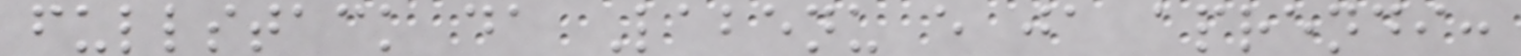fullstack da Labenu e ja aprendi:
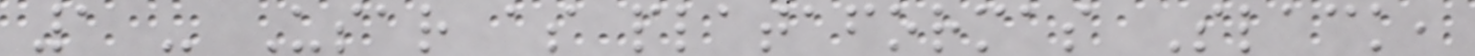1 - Usar as plataformas Slack,
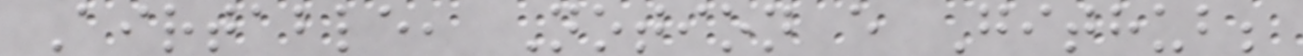Airtable, Notion e Github;
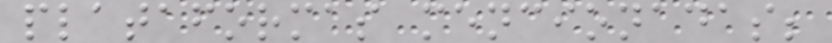plataformas mencionadas;
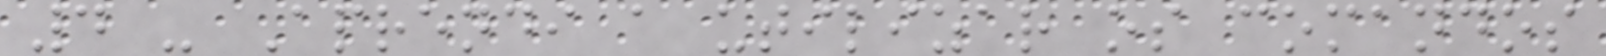4 - Aprendi a utilizar os comandos
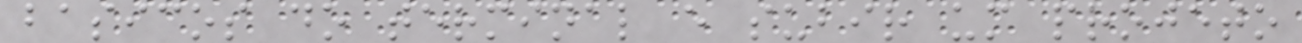basicos do terminal e subir um projeto
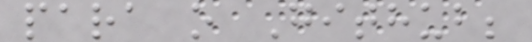para o Github;
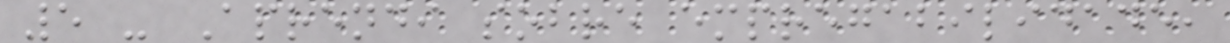5 - Aprendi sobre empregabilidade,
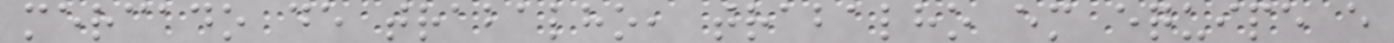mercado de trabalho, trabalho em equipe e
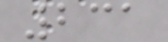231
